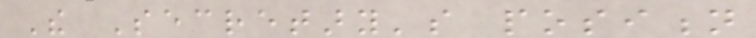The Secretary's position
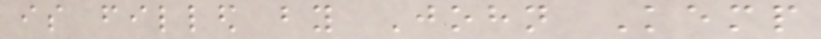is filled by John Kemp
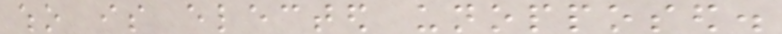who is elected unopposed.
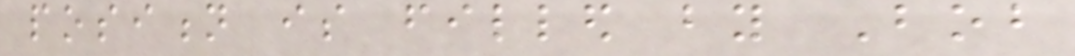position is filled by Bob
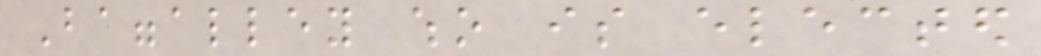Baggalley who is elected
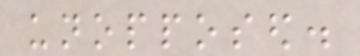unopposed.
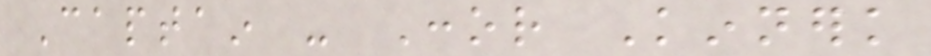Captain - Conor Kinnerk
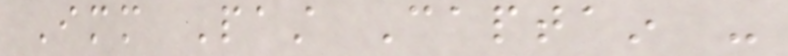Immediate Past Captain -
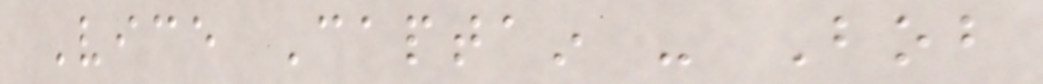Vice Captain - Bob
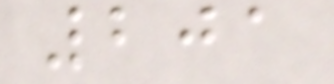201
